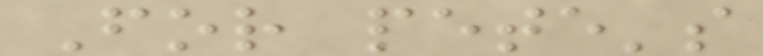For pete's
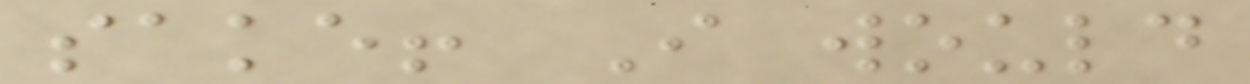sake! I would
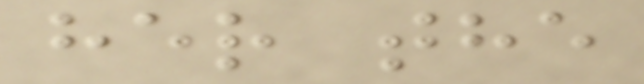her the
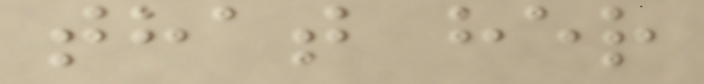that her
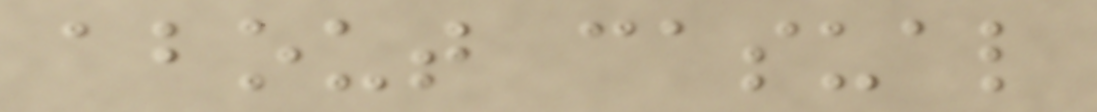about casual
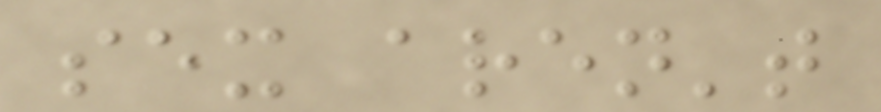sex aren't
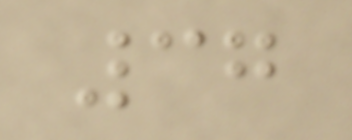37
